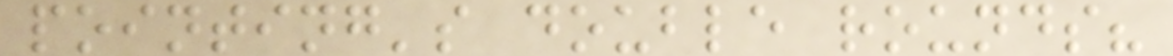pointing's double rounds?
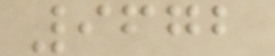9672
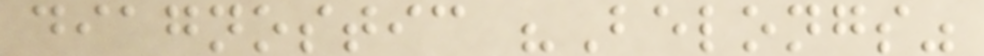diagnostic "Belongs"
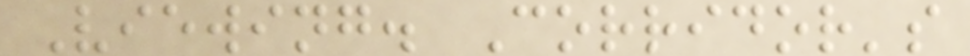Viewing. Corridor's
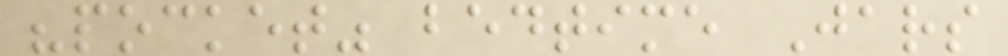"pocket" bedtime Jars
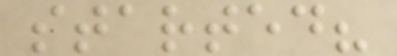started?
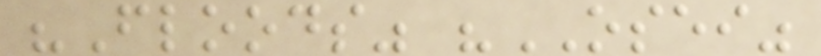"Floods" "OSEI"
